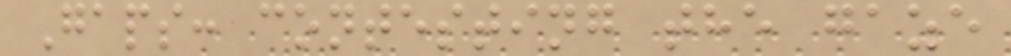Gaps: contesting the gaze
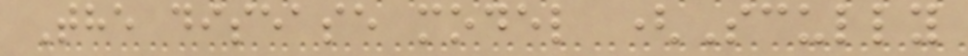The disease model (Scully
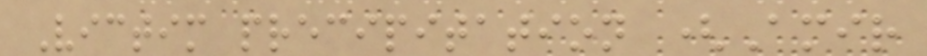Victim precipitation (Amir
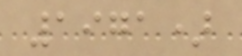1971)
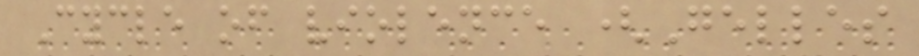Cycle of violence (Gelles
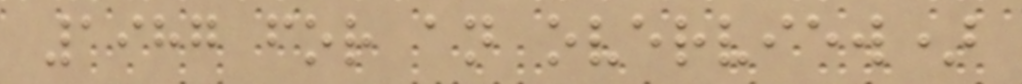1987 for an overview)
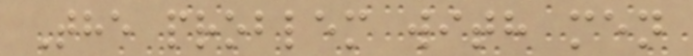The problem with men
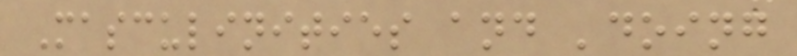Masculinities and 'doing
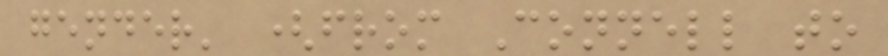gender' (from Connell to
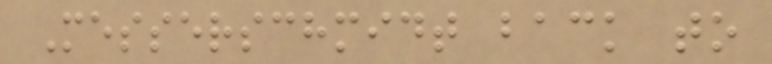Messerschmidt back to
